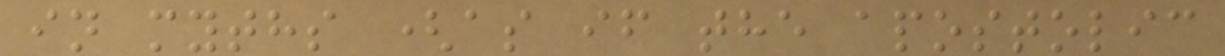in myths (as if the apostolic
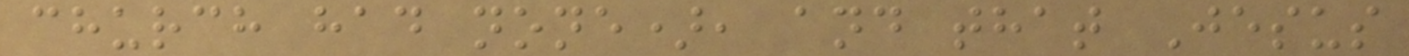church had none), and that Jesus
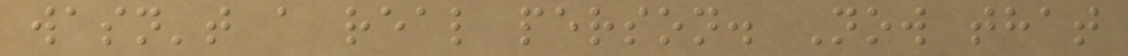wasn't a real person. Now that
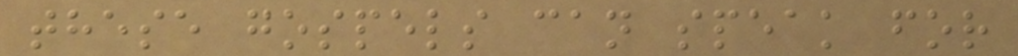these gospels can speak for
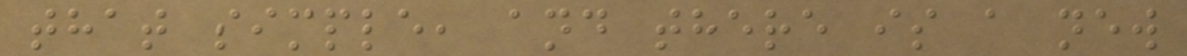that simple, and there is a new
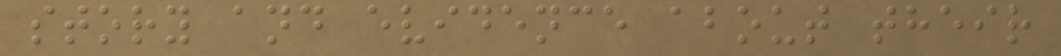story and evidence about their
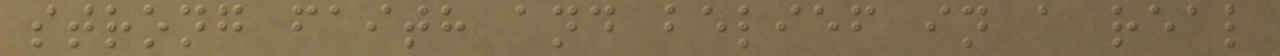strong faith and belief in a real
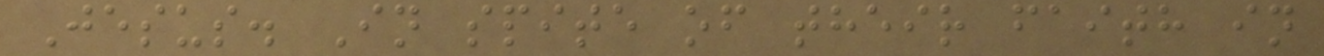Jesus. In spite of their faith in
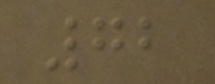72
